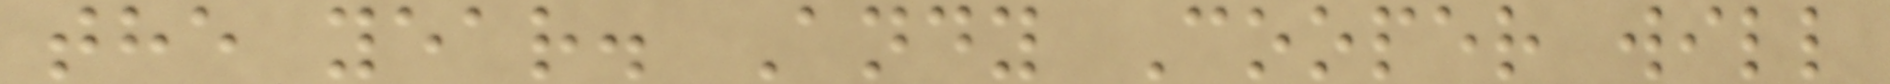the year. Andy Cooper will
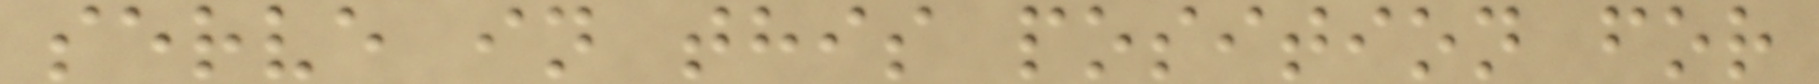serve in this position for
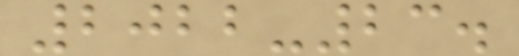2022-23.
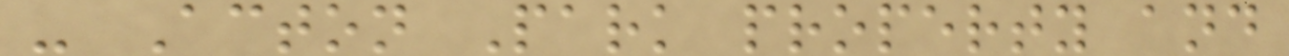- Acton Park property and
